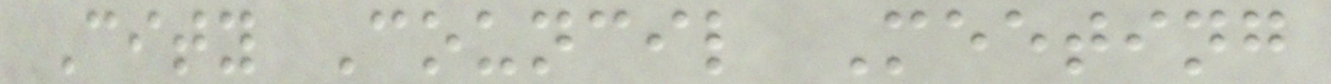City Council Meeting
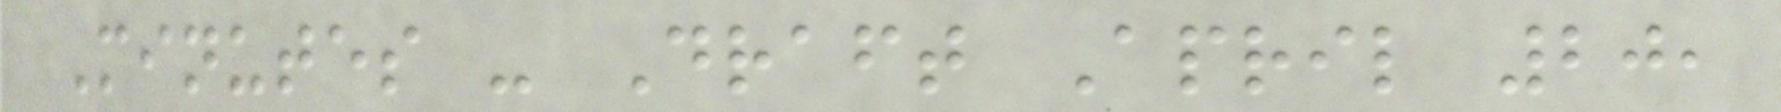Minutes - Draft April 20,
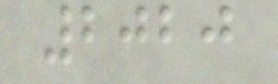2020
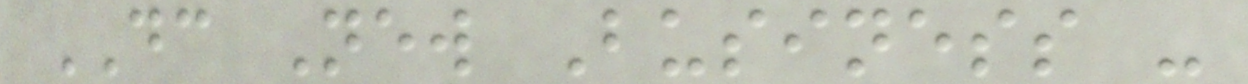DC New Business -
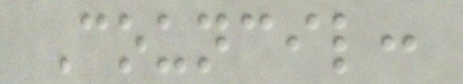Council:
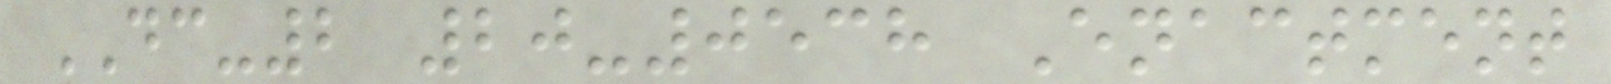DC-2 20-0538 Enactment
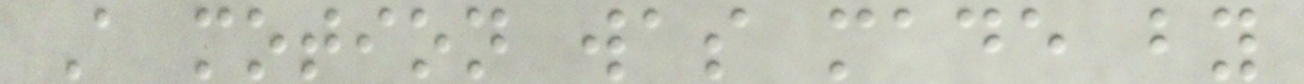A motion was made by
